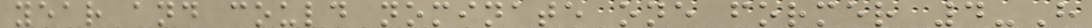year and could nominate one former 4-H
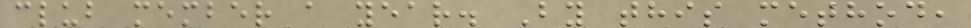club member a year. By this method,
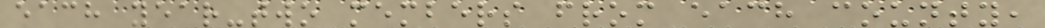each year-two members from each county,
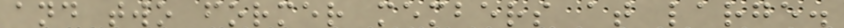and two former members at large.
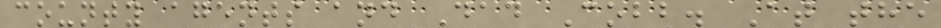county agents and Dad Cobb. At the
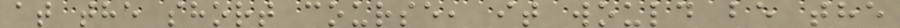at the short course, it would be the
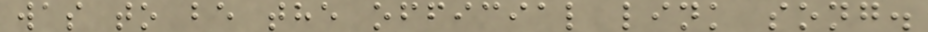was to be the official link song.
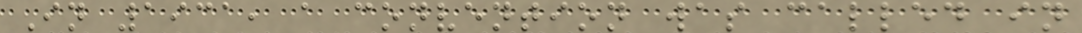In 1931, a convention was called in
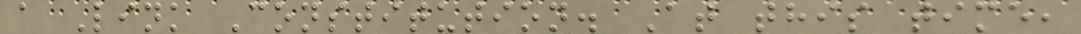a Link Constitution. At this time,
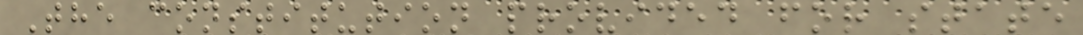The constitution provided for state
